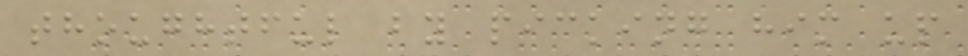thoughtful by picking him up
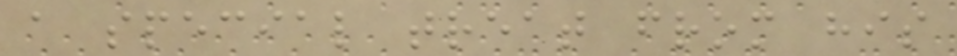a special treat from his
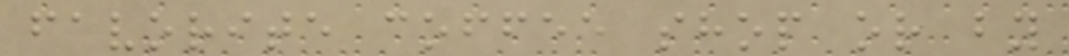favorite coffee shop or by
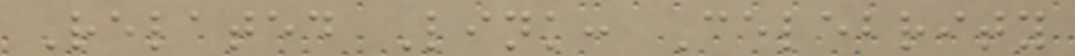Related Link: Celebrity
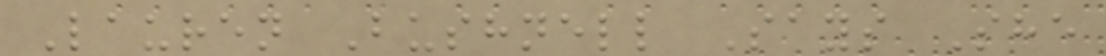Lauren Bushnell Says She
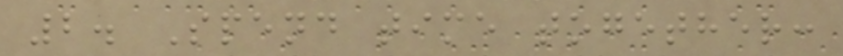2. Spend time together:
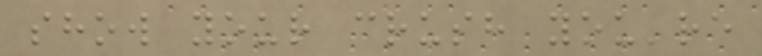show your crush you're
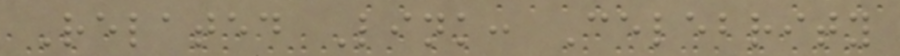Related Link: Celebrity
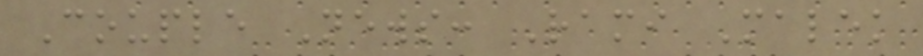Couple News: Rami Malek
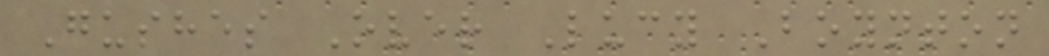Gushes Over Lucy Boynton
